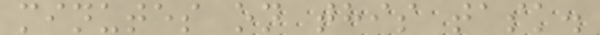minutes on this task.
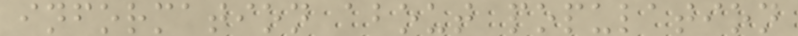information about population
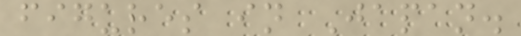figures in Japan.
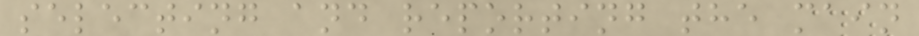selecting and reporting the main
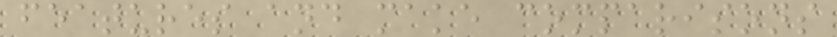features and make comparisons
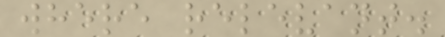where relevant.
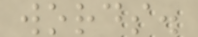words.
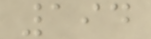194
